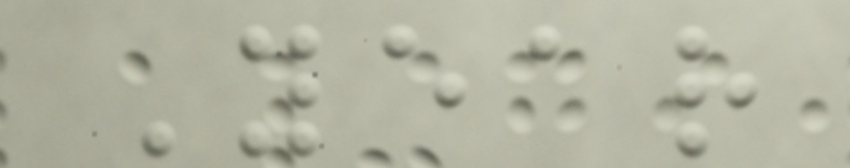Year
